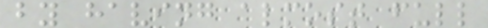by having almost full
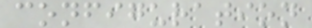configuration
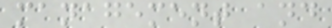management and
